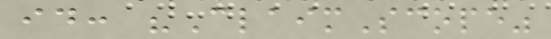id: "ClaimScope"
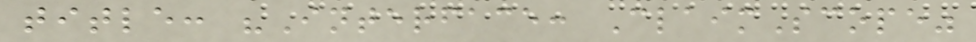title: "Interface: ClaimScope"
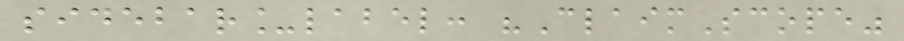sidebar_label: "ClaimScope"
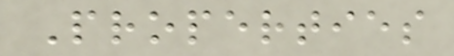Properties
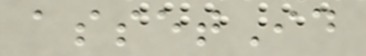assetId
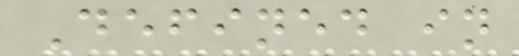Defined in
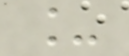_
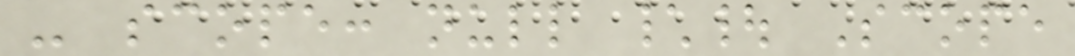- scope: null \| Scope
